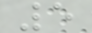5
